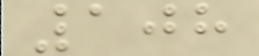108
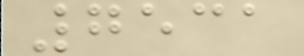7531
